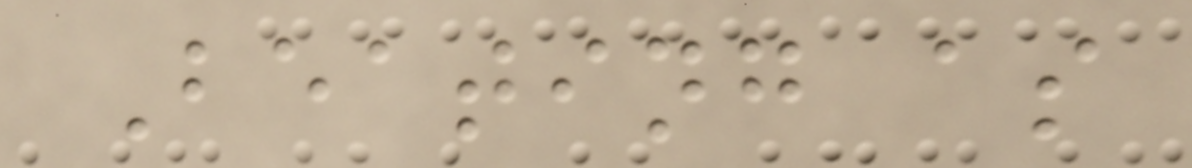Beating as
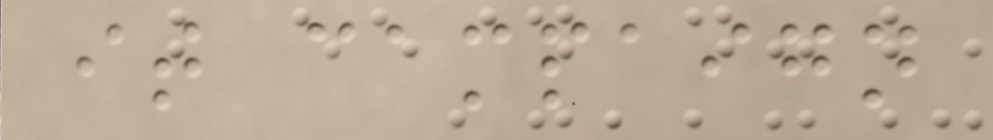it campaign
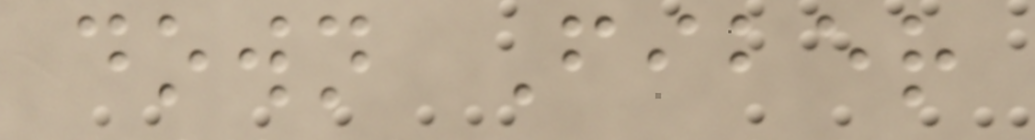down Fiber
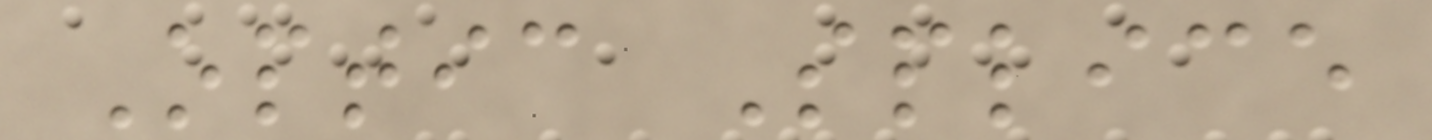Optic Splice
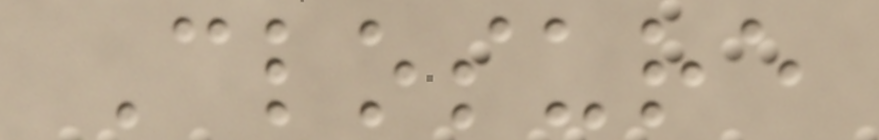Closure
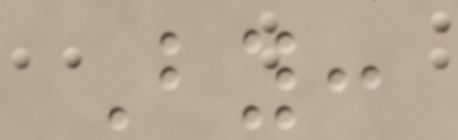By:
